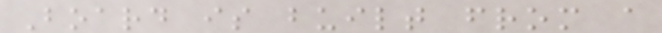Board is built from a
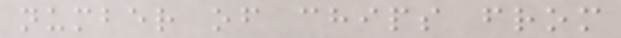number of chips from
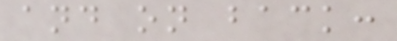and on back:
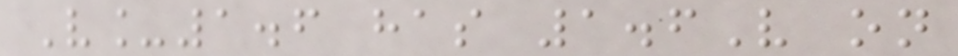V_1.6 has 1.6V on
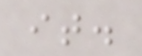it.
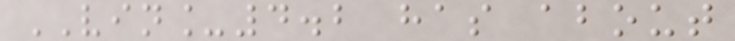VIN_4.2 has about
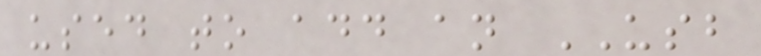used to add an USB
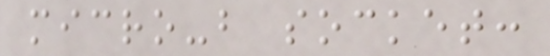micro-b socket:
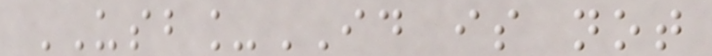USB_ID is not
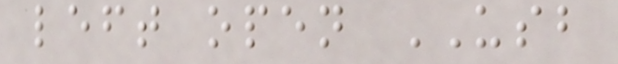left open USB
